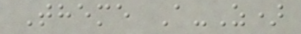Theme A-Z)
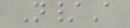N/A
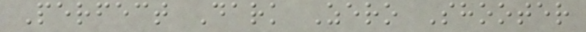Perfect Dark Zero Shooter
